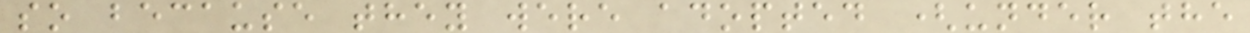so because they were adopted (under the
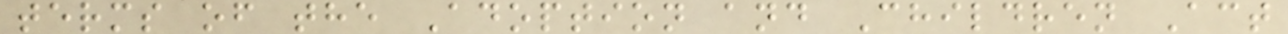terms of the Adoption and Children Act
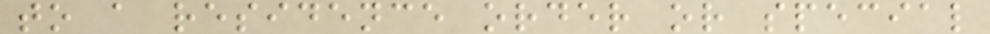to a residence order or special
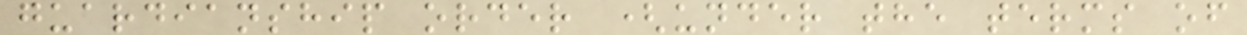guardianship order (under the terms of
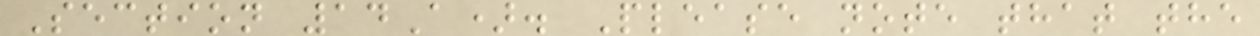Section 14A). Please note that the
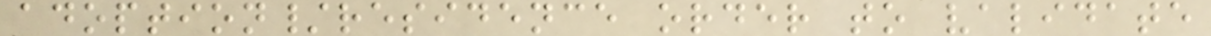adoption/residence order to validate
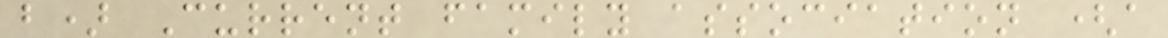b) Current family association (a
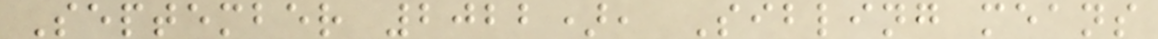September 2022), Sibling means
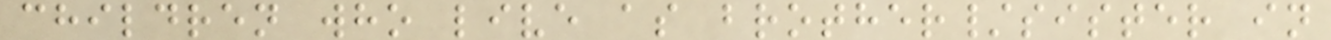children who live as brother/sister in
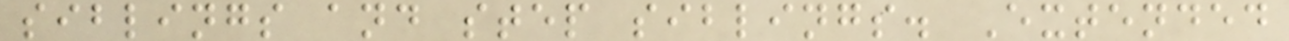siblings and step siblings. Extended
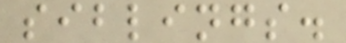siblings.
